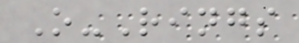O-Rings
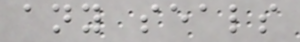any seals
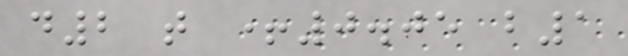d2 t +0.05 b1
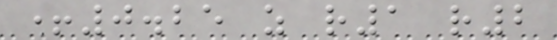+0.25 z r1 r2
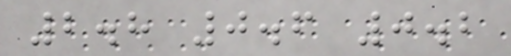2.8 0.6 0.2
